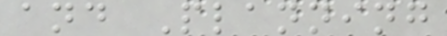and Planning
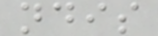ndis
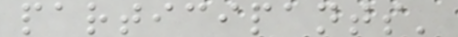participants'
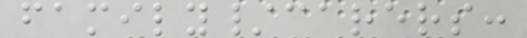family/carers:
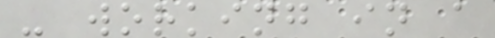- working in a
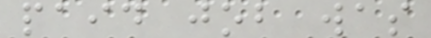paid job was
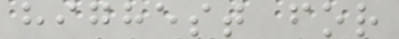highest for
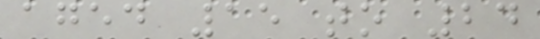aged 15 to 24
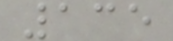135
